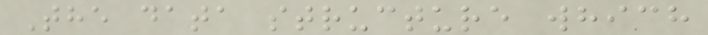The data structure which
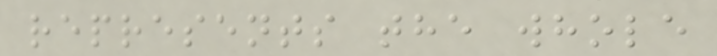represents the whole
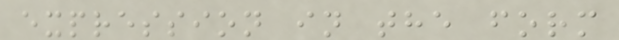expression in the form
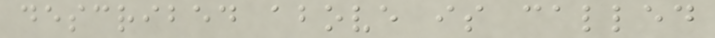described above is called
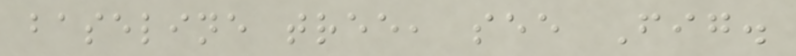baseline tree, see Fig.
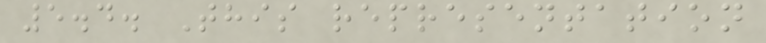5.4. This representation
